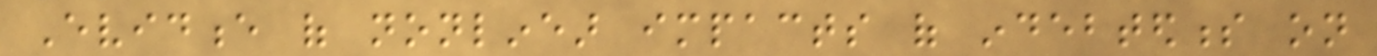Evidence of nonlinear impacts of indebtedness on
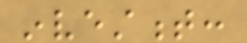investment:
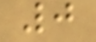0
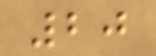20
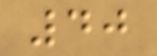40
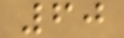60
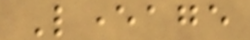Leverage
